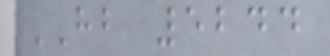HB 5244
